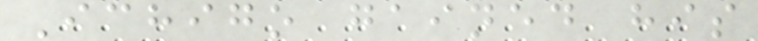Ichigo gained his
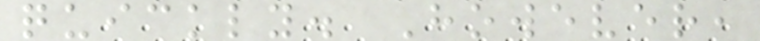quickly. However,
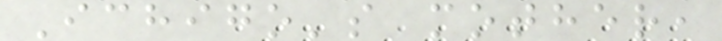Ichigo's mother,
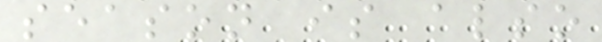season is also
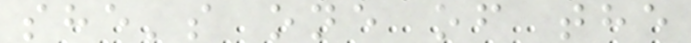she's one of the
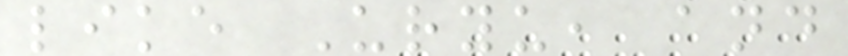like Uryu, and
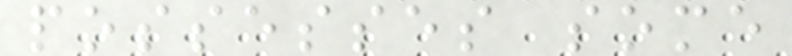possesses some
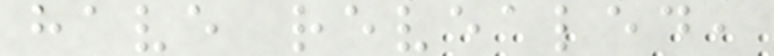have revealed,
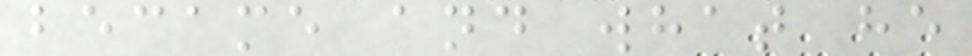became and what he
